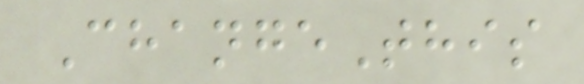ChangeThis
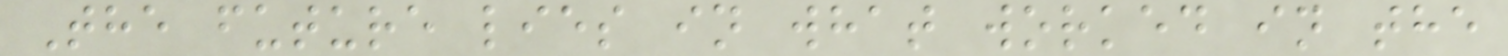The future lies in what worked in the
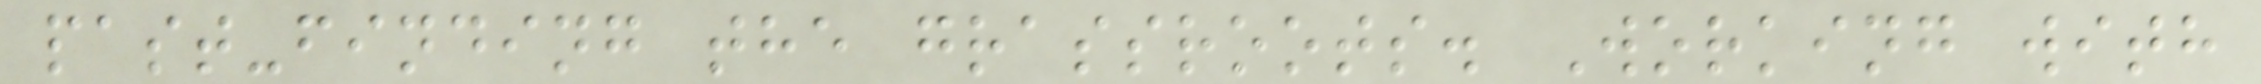past-finding the grassroots. Working with
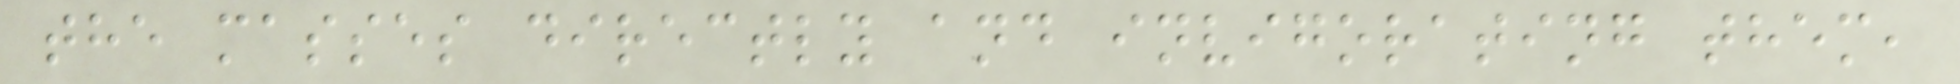the masses directly and invigorating them,
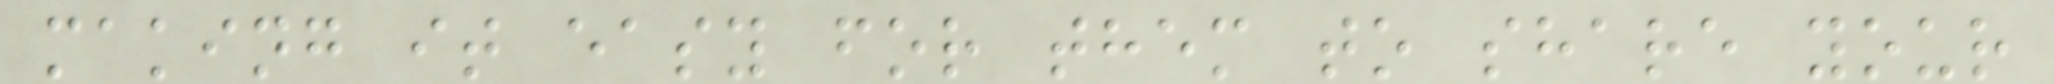making it easy for them to share your
